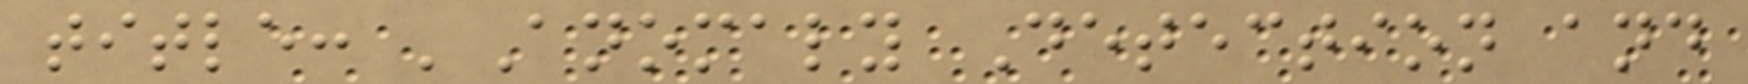title: 'Anomaly Detection and
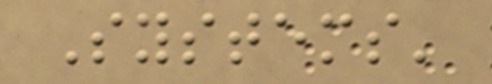Systems'
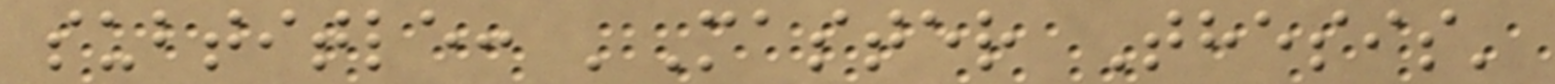subtitle: 'Master Thesis'
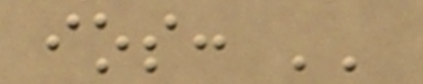ios: ''
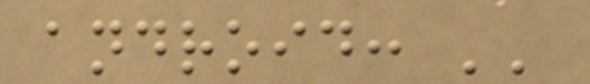android: ''
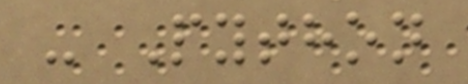- Python
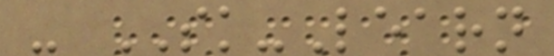- SK-Learn
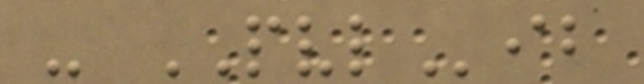- PVLib
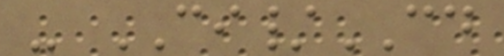- CI/CD
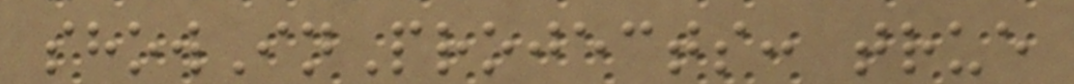showInProjects: true
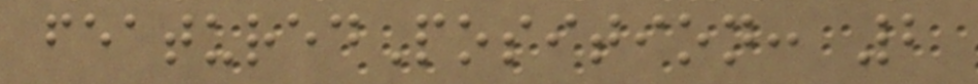featuredPosition: 2
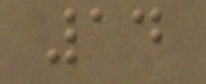14
